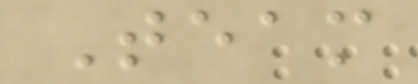Team
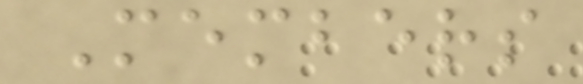Members
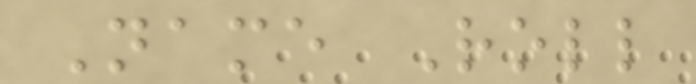Name Roll
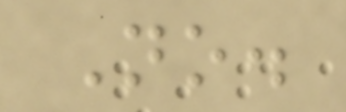No.
